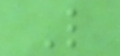L
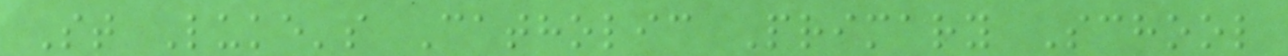St Luke's Catholic Primary School
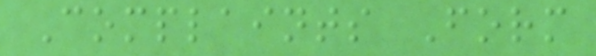Complaints Form
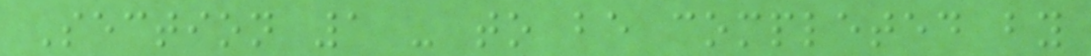Section 1 - to be completed by
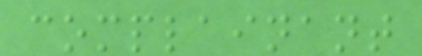complainant
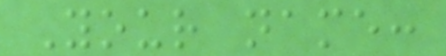Your name:
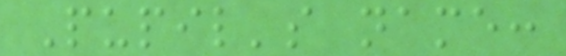Pupil's name:
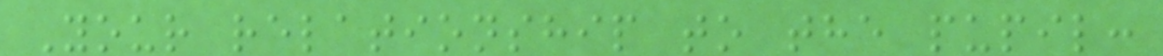Your relationship to the pupil:
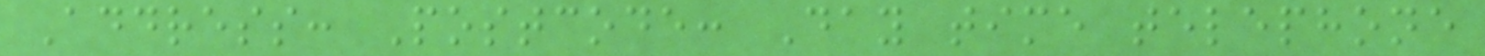Address: Postcode: Day time telephone
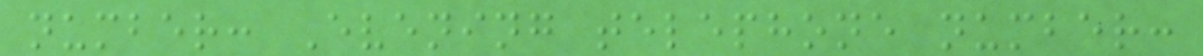number: Evening telephone number:
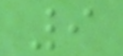9
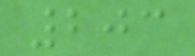203
